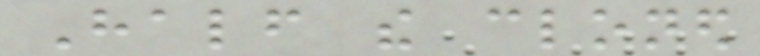Half the cloned
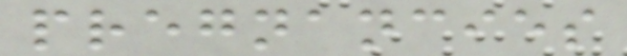pregnancies
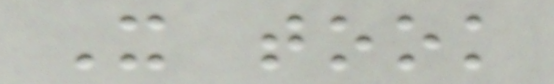It took
